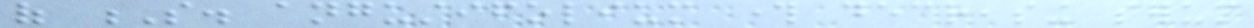of S. angustifolium through decreasing serum
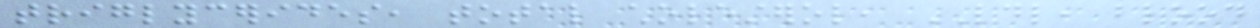triglycerides, total cholesterol, LDL, blood
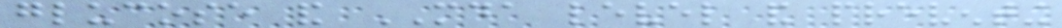glucose and MDA level and preventing
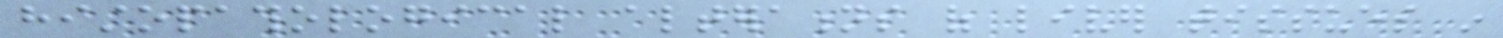histopathological alterations of liver tissues in
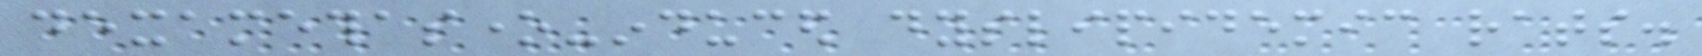dexamethasone-induced dyslipidemic rats.
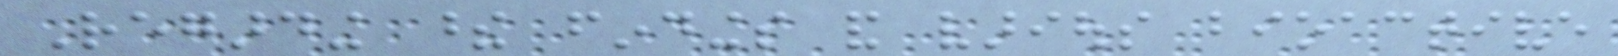Regarding these findings and various bioactive
